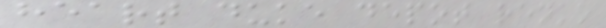heart duke depot renko
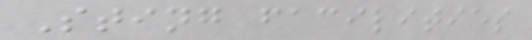Sting facilities
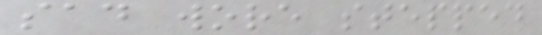sad wore stepped
